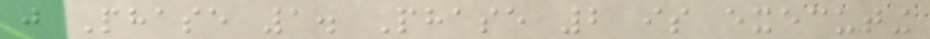just Phase 1. Phase 2 is executing
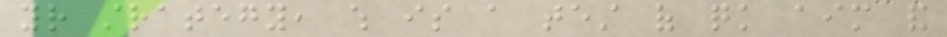your strategy, which is a test of quick aim and
